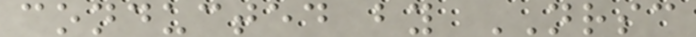conducted by NRSC
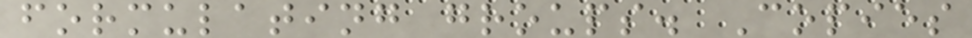formulating groups. Copies
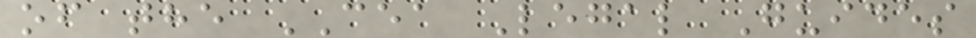of the CEA Legal Guides
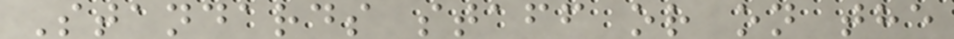Standards staff or on the
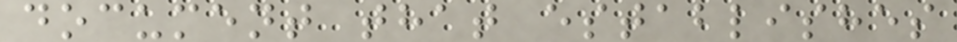document that establishes
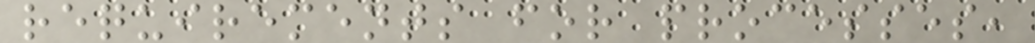requirements for processes,
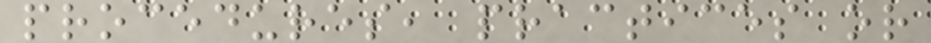procedures, practices or
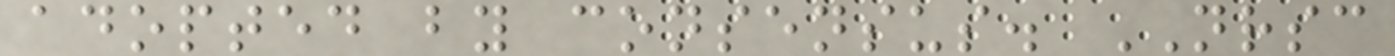adopted by consensus. NRSC
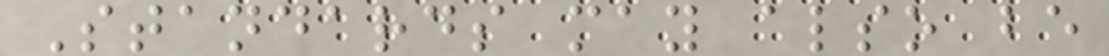Standards may also be
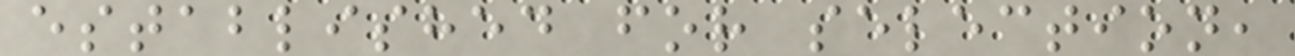established for selection,
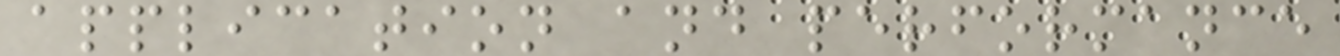application and performance
